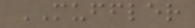MUFFLER
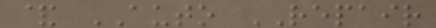& AUTO REPAIR
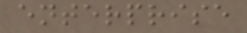enterprise
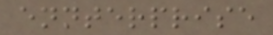ennterprise
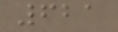621
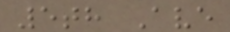5th Ave
